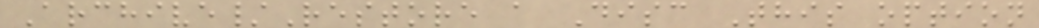Archive/Restore a Disc This option
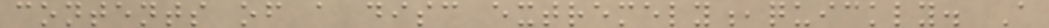contents of a disc extremely,quickly. A
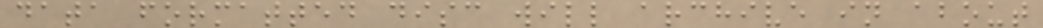data formatted disc will archive in about
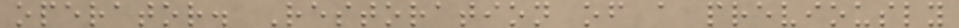operator. Restoration of a previously
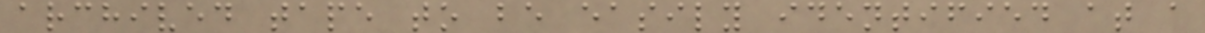archived tape to be easily identified at a
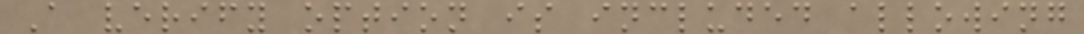A verify option is included allowing
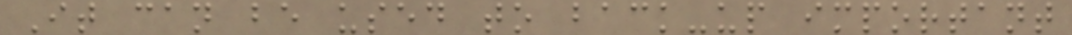It can be used to back-up important
